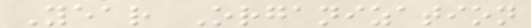Year Organization
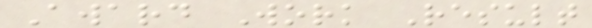Award Work Result
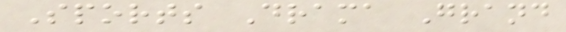Sports Drama Grand
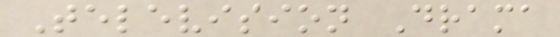Television Drama
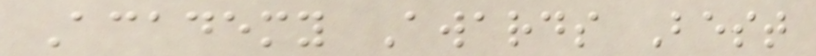Academy Awards Best
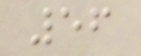56
